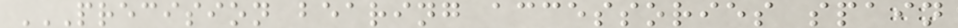PRECISION BEARING ACCESSORIES SPAIN
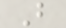B
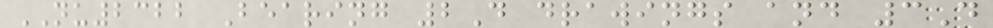NU2322 Bearing 2D drawings and 3D
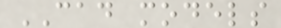CAD models
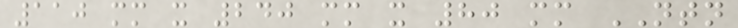110 mm x 240 mm x 80 mm NTN
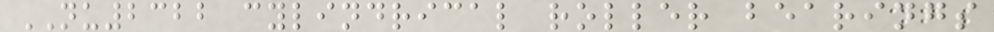NU2322 cylindrical roller bearings
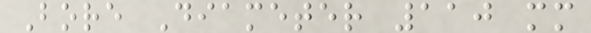Bore Diameter 110 mm
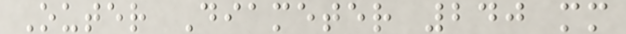Outer Diameter 240 mm
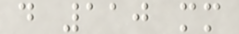d 110 mm
